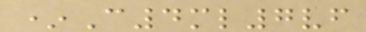*C4ml7vf
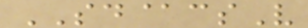SD@csV
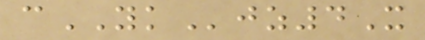cYKjz4X
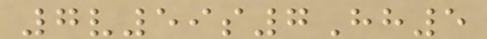7v59s7Hh5
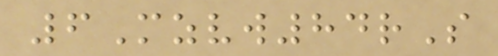6Mzvw84rS
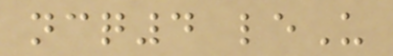ncq4 leU
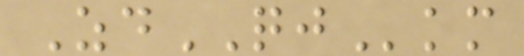ZdQJkm
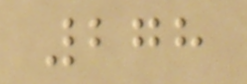278
